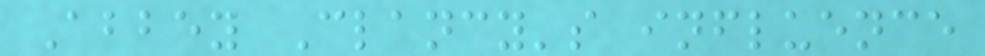Abbey Clancy's influence
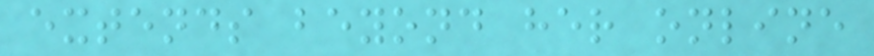extends beyond her online
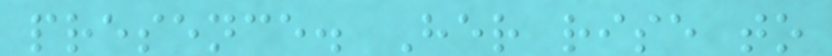presence. Her rise to
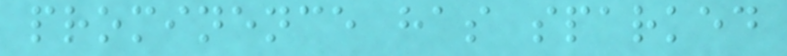prominence has sparked
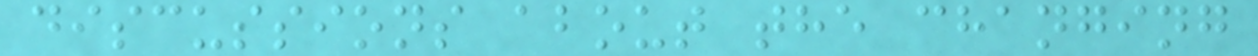discussions about the changing
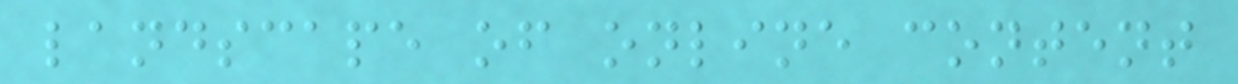landscape of online content
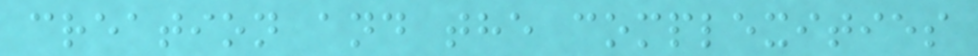creation and the complexities
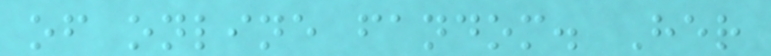of online fandom. Her
